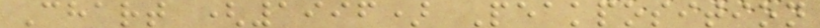Chart (1996) Peakposition
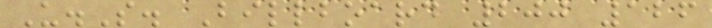U.S. Billboard 200 126
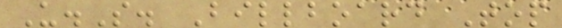U.S. Billboard Top
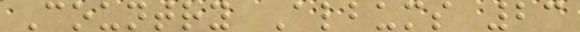Country Albums 23
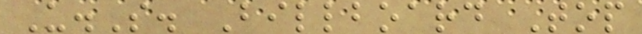U.S. Billboard Top
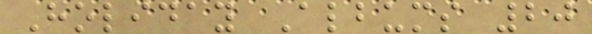Holiday Albums 20
